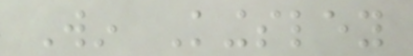Win Kingsley
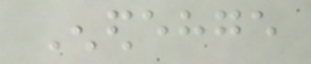Enedehge
